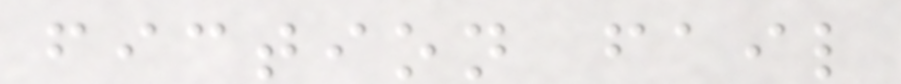fiction fail
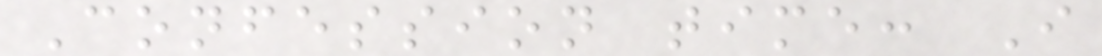Confession time: I
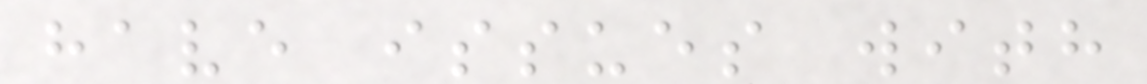have issues with
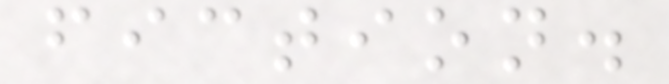fiction.
